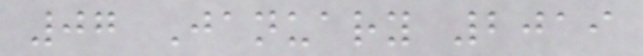07 January 2019
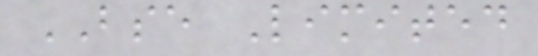BSE Limited
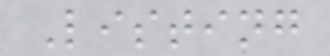Listing
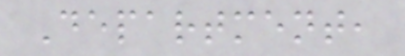Department,
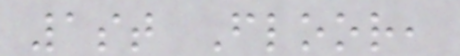1st Floor,
